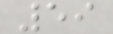59
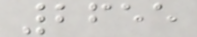2655
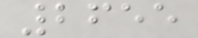2655
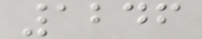1246
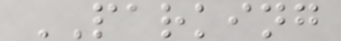PARKING
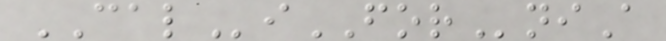CALiFORniA
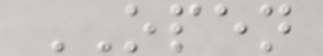OPEN
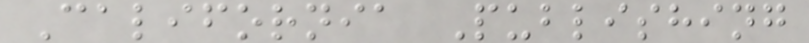California Publishing
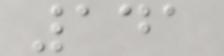141
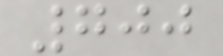700
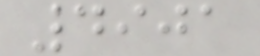4901
